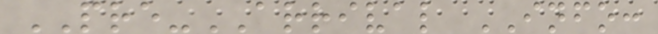PRE-ARRIVAL INFO:
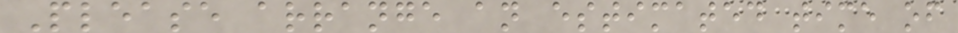Please arrange an estimated time of
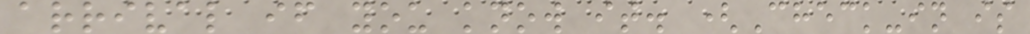arrival if you know it. (Check-in is
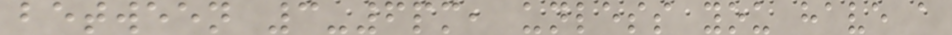between 3-6pm, unless you have a
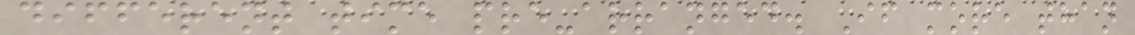different time pre-arranged. If more than
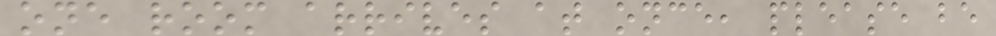one room arrives at once, please be
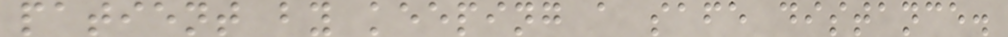patient by keeping a safe distance.
